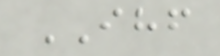IHF
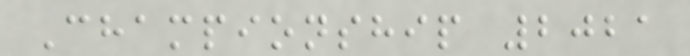Championship 2021
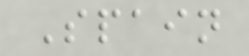Spain
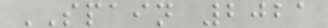SPAIN 2021
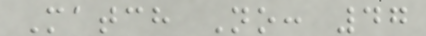Match No: 47
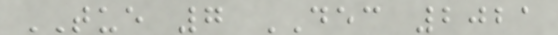TUE 7 DEC 2021
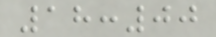18:00
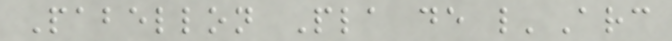Pabellon Pla de l'Arc
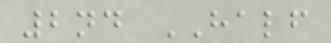2nd HALF
